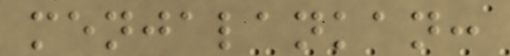menjalankan:
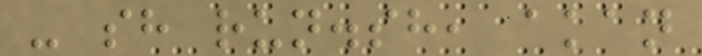- sh run.sh, akan
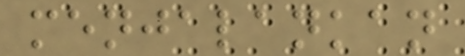menjalankan
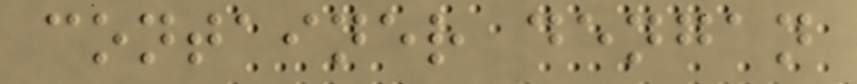container dengan
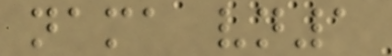nama vn1
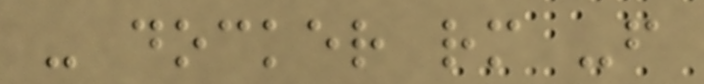- docker rm -f
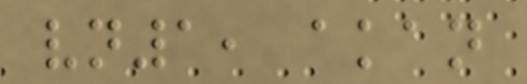vn1, akan
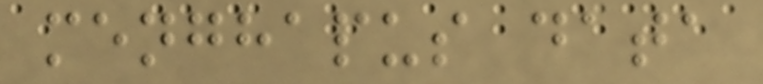menghapus data
